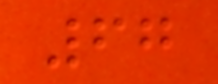67
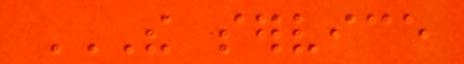THE SERVICE
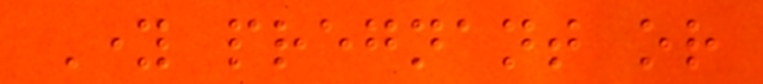Young pregnant or
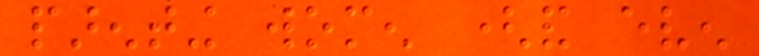parenting women (and even
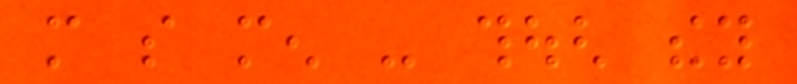more so men - though they
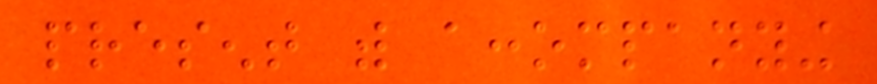present with accompanying
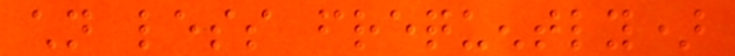children less frequently)
